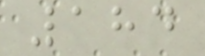184
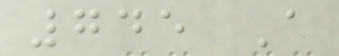745 A
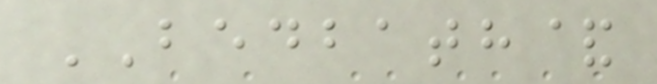BEDBATH&
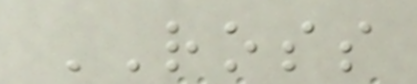ROSS
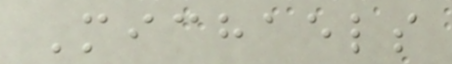Michaels
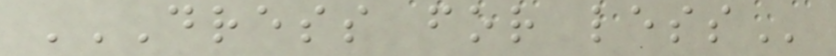DRESS FOR LESS
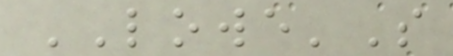LOWE'S
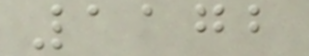1172
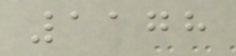1178
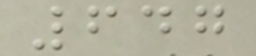647
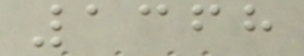1368
